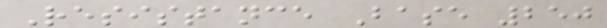Resistance Base 250
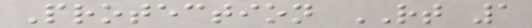Protection RT 1
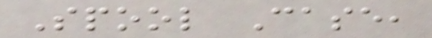Spool Case,
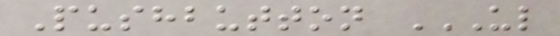Pushbutton UL
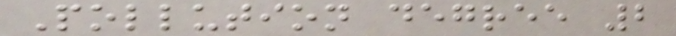Pollution degree 2
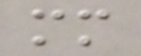mm
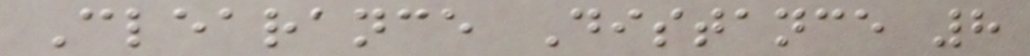Clearance Distance 8
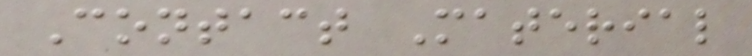Contact Material
